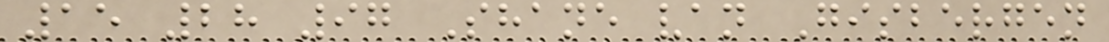15 28 97 Shane van Gisbergen
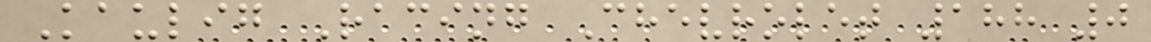Kaulig Racing Chevrolet 188 0
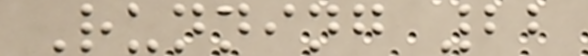Running 22
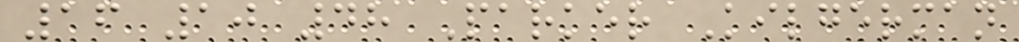16 10 48 Parker Kilgerman
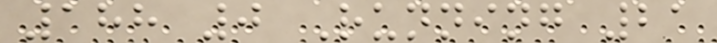188 0 Running 21
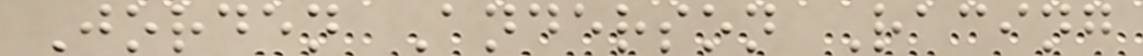Jorden Anderson Racing
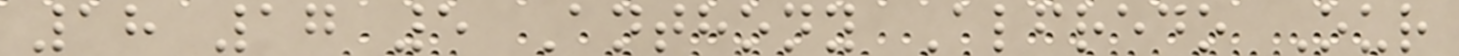18 17 5 Anthony Alfredo Our
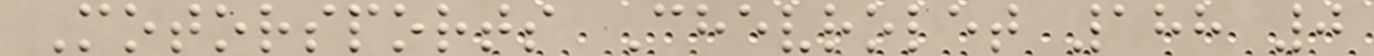Motorsports Chevrolet 188 0
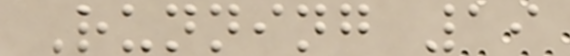Running 19
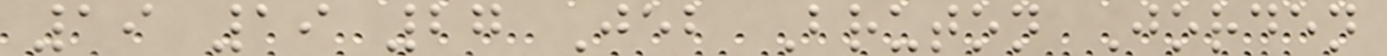19 19 27 Jeb Bruton Jorden
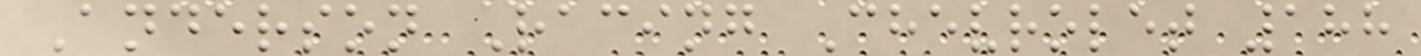Anderson Racing Chevrolet 188
